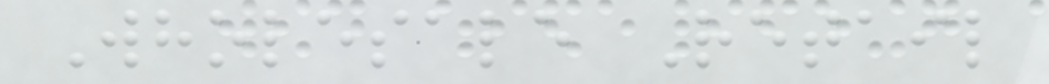Wholesale Retail
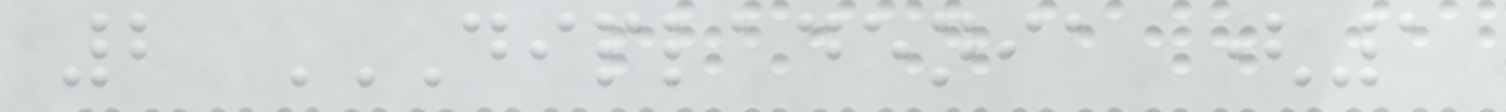2 DIPLADENIA (1
